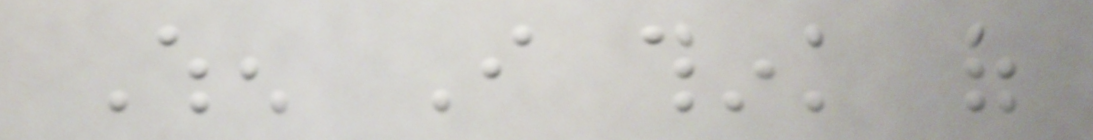When I think of
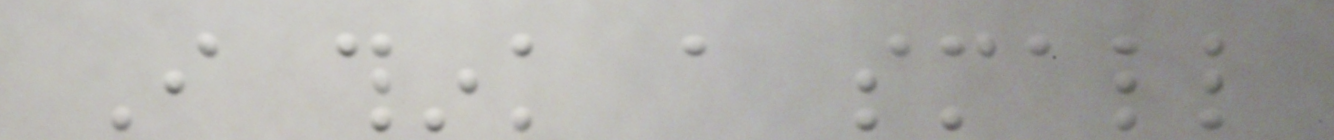I think a small
